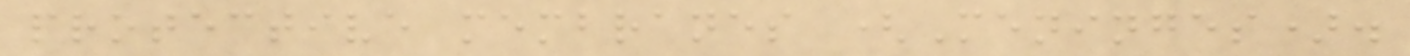protective membranes (Meninges).
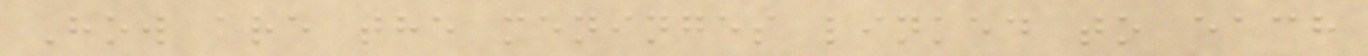How are the meninges linked to each
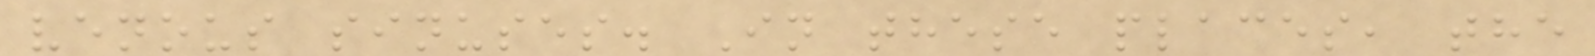venous sinuses. In these places, the
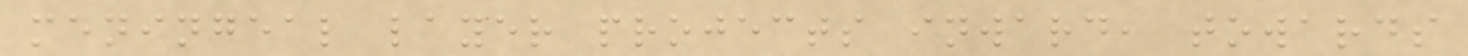meningeal layer projects inward, towards
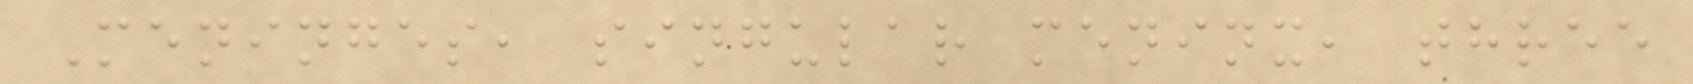Meninges, singular meninx, three
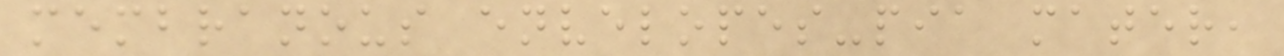membranous envelopes-pia mater,
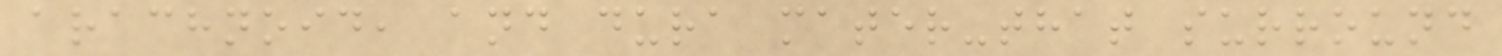arachnoid, and dura mater-that surround
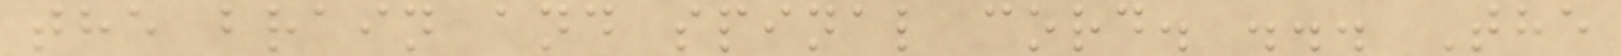the brain and spinal cord. ... The
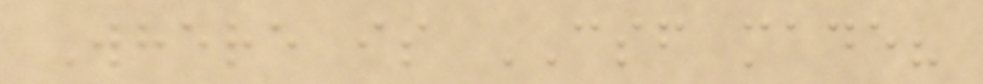Where is CSF made?
